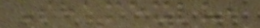Shamexlu,
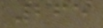265
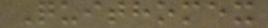Quithomex
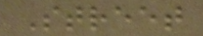Street
